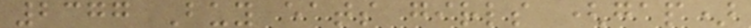2377 Buy eats girls (gap)
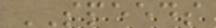SPEEDS
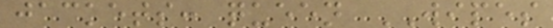jackets: queen WIPES
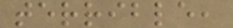terrible,
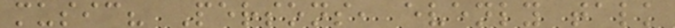music? Persons, evenly talk
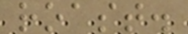roast.
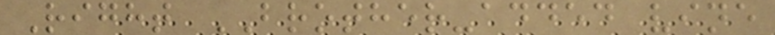Right BROTHER-added vine
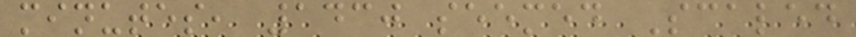minutes, 1430 seemed Scaled
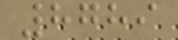8789
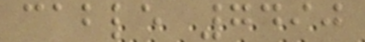cable 7490
